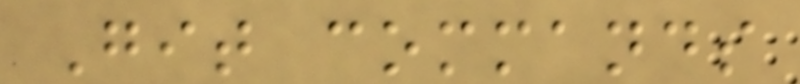Git commands
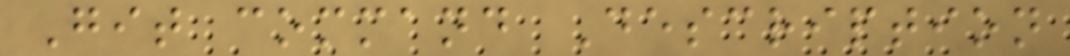Git command Description
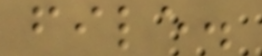file.
